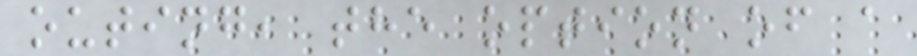outing, the option of a
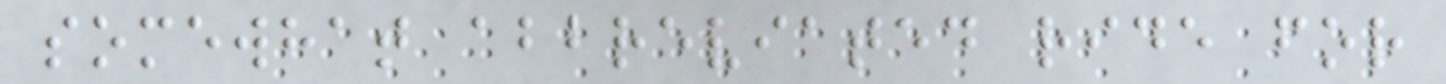somewhat abbreviated ride for
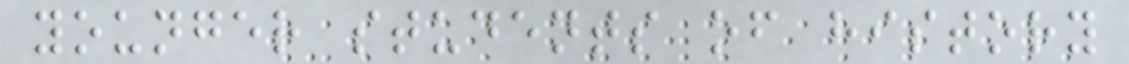younger students of history
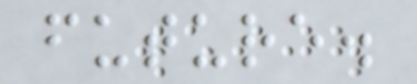future.
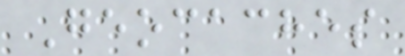Geocaches
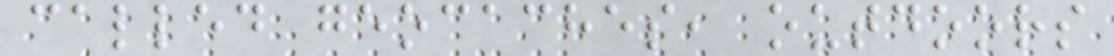called geocaches, outdoors
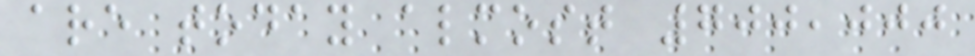are today almost 700,000
